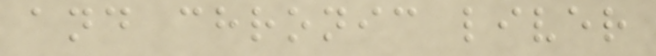and chronic liver
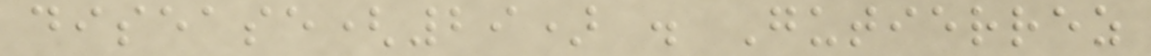disease(29) . Gutierrez
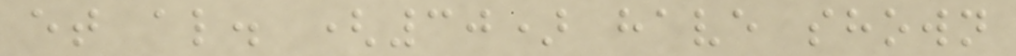et al. (30) have shown
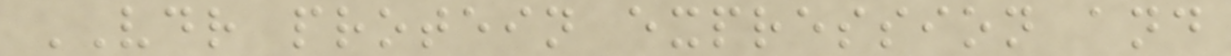VDR protein expression and
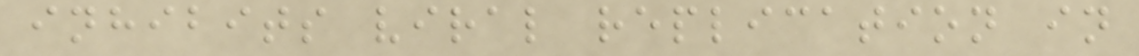inhibits viral replication in
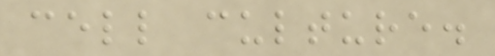cell culture.
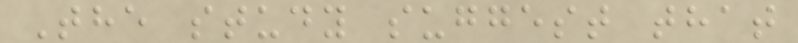The study suggest that
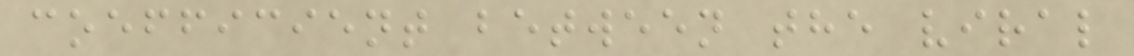coefficient between the viral
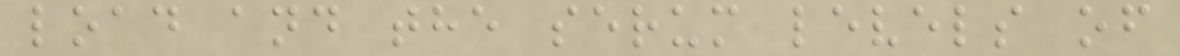load and the serum levels of
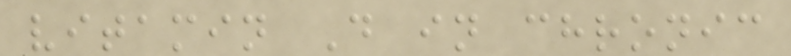vitamin D in chronic
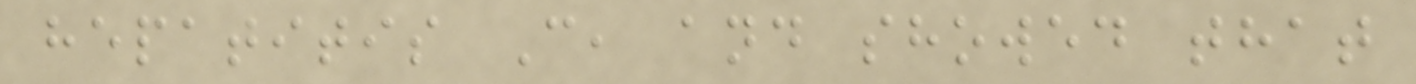hepatitis C, and showed that
